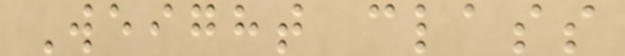Weight class
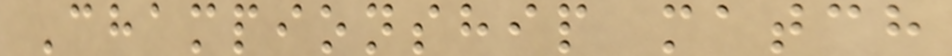Championship match
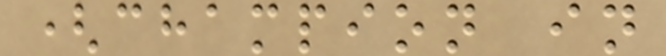(champion in
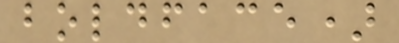boldface)
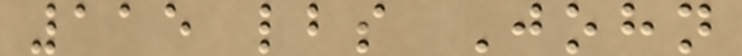115 lbs John
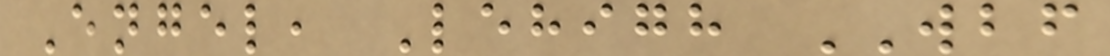Engel, Lehigh WBF
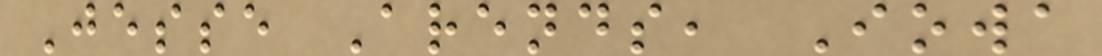Jesse Arends, Iowa
